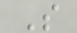S
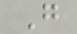G
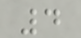4
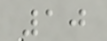10
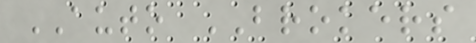AUTO BROKERS
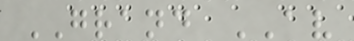GRAND AV
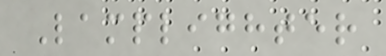Lamplighter
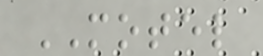MOTEL
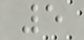5
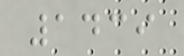1439
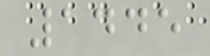1445
